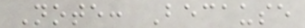Note: Because
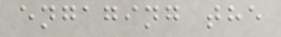engaging the
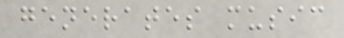generates music
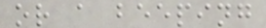or a beeping
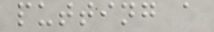putting a
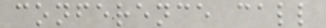conference call
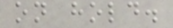on hold.
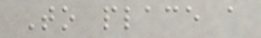To place a
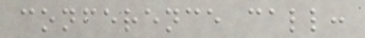conference call:
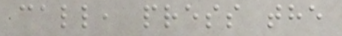call, press the
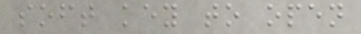soft key to open
